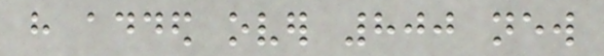have added over 800 new
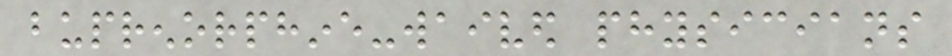buprenorphine-waived physicians
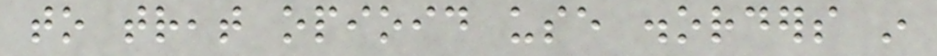to treat opioid use disorders in
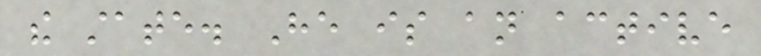the state. He is an active
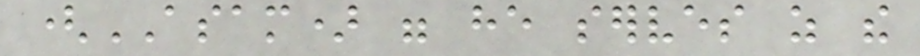(ASAM) were he serves as the
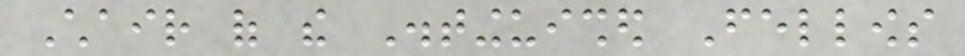Chair of the Distinguished Fellows
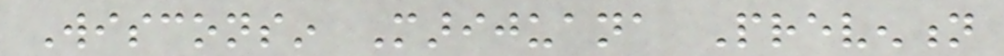Wisconsin Marijuana Prevention
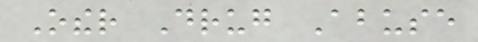Other Drug Abuse
